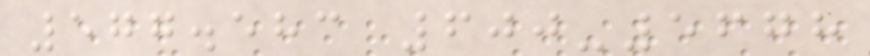577.583 600-5678
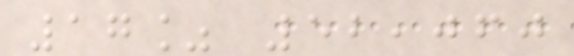17% 52,060
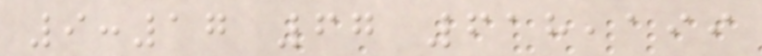9:17 67 618,199
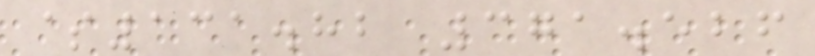$131.82 371.526
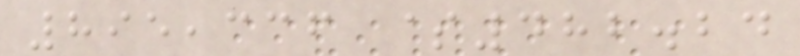895,336 $482.24
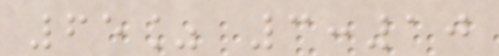65% 3:10
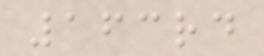163rd
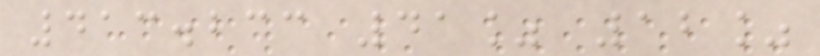413.233 41% 12%
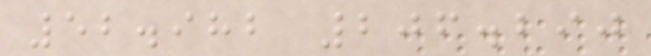52.982 206.290
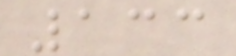133
